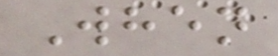When
